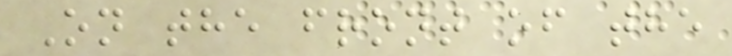On the front of the
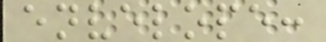envelope:
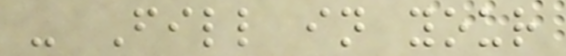- Fill in your
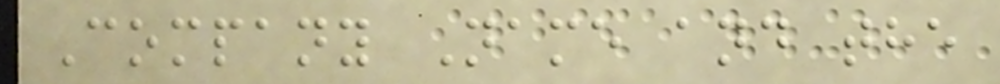Company Name and the
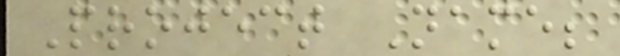Project Name;
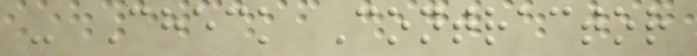- Check Contractor
